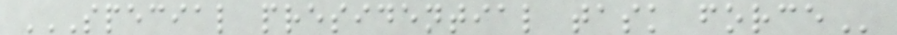SPECIAL PRESIDENTIAL TASK FORCE
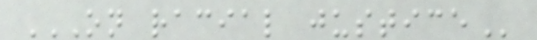ON RACIAL JUSTICE
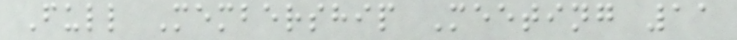Full Membership Meeting 11
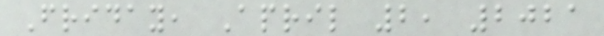Friday, April 2, 2021
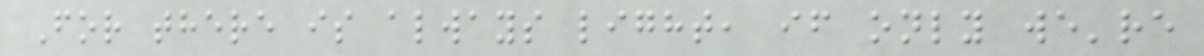For there is always light, if only we're
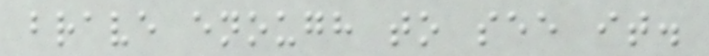brave enough to see it.
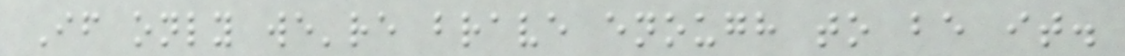If only we're brave enough to be it.
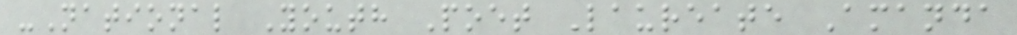-National Youth Poet Laureate Amanda
